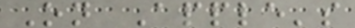On Apple's
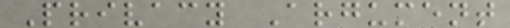Privacy Argument
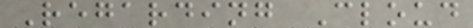Regarding Cloud
